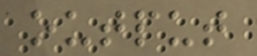output
